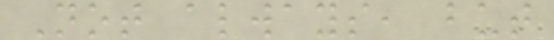Not always, but
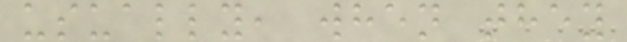usually, when they
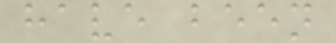have been
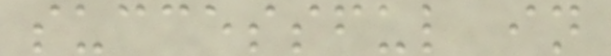successful in
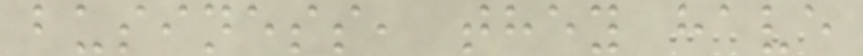business, they have
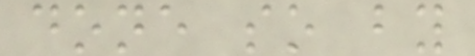done so by
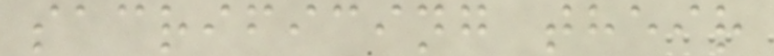sacrificing their
